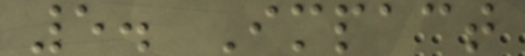5. Impact
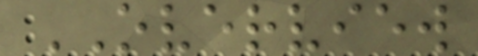OVERVIEW
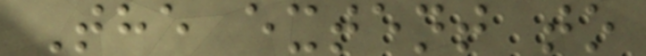The extent to
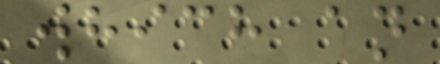which an
